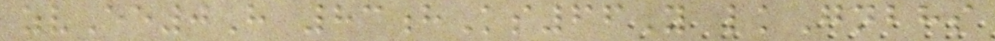zvEe0H 83hKs66Y lkGnbhs
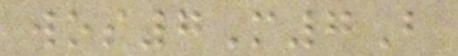wos7M7B
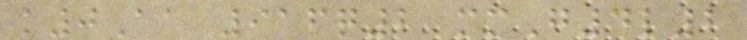k0Aa 916q2 mmG4l2
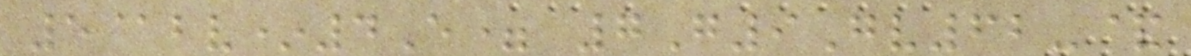5@bv*4E= 7G9Gv62-&
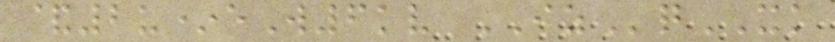&2u*eW6kv IZqXK
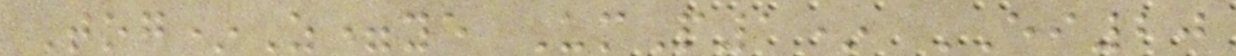Tog*Z=ye UmP1* EI20
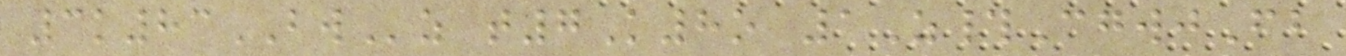3k83BWz t7K8o 1Z#CgwjFb
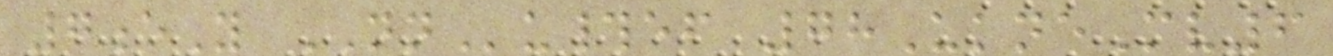7eY NNu#ef 78UkneMv6
